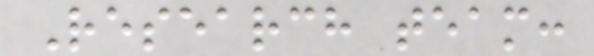Research team:
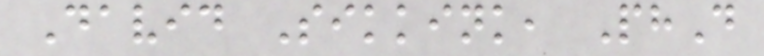David Sikkink, PhD
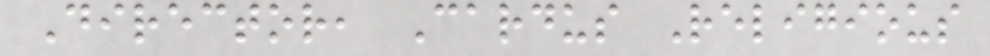Director, Cardus Religious
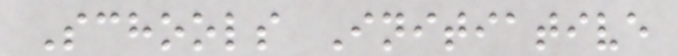Schools Initiative
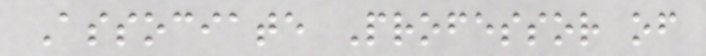Associate Professor of
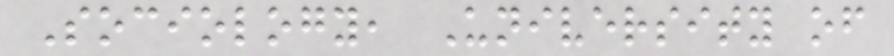Sociology, University of
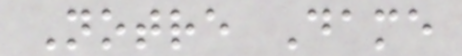Notre Dame
